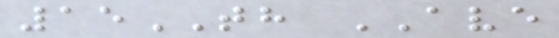15TH AVE
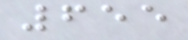655
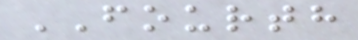FOURTH
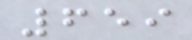659
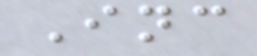Inc
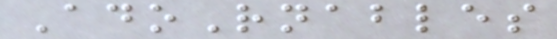AdoRnables
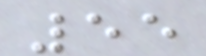55
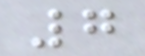7
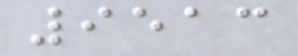9513
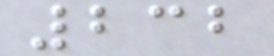232
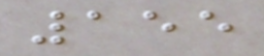155
